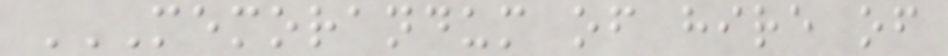MEMORANDUM OF HIRE OF
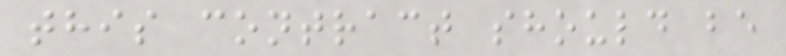this contract should be
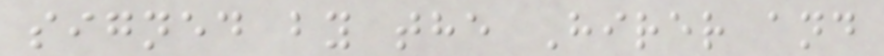signed by the Hirer and
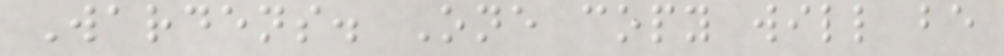Wardens. One copy will be
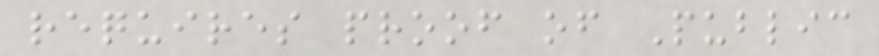requires proof of Public
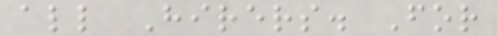all Hirers. For
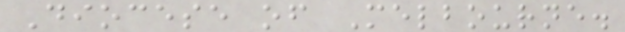Diocese of Melbourne.
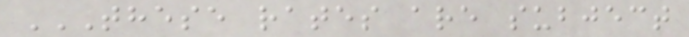THESE RATES ARE SUBJECT
